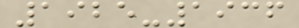1925-1936
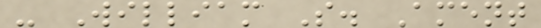- William S. Ament
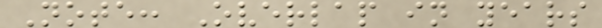Note: Overlap in years
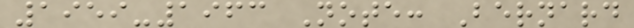1959-1963 Note: Bernard
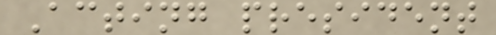Acting president
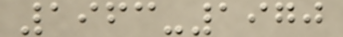1963-1970
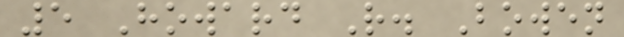5 Howard R. Bowen
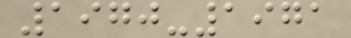1970-1971
